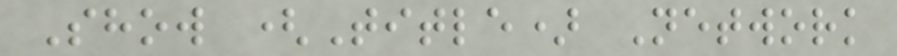Show (Title) Network
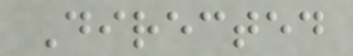Directed
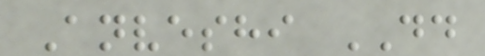Anveshi DD
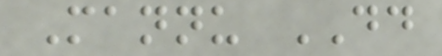Mannu DD
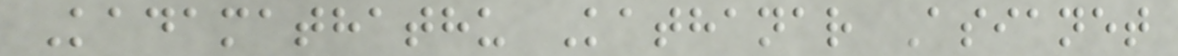Kadamathathu Kathanar Asianet
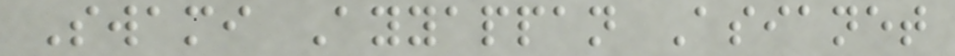Swami Ayyappan Asianet
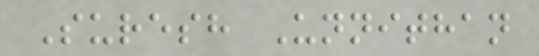Suresh Unnithan
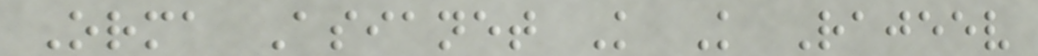Orma Asianet K K Rajeev
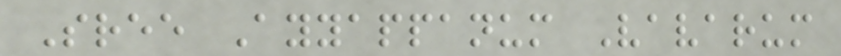Sree Ayyappanum Vavarum
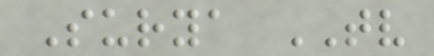Surya TV
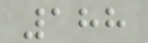188
